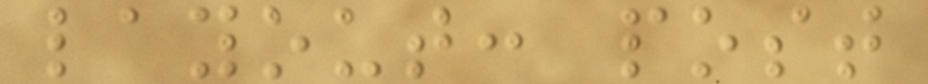layout: post
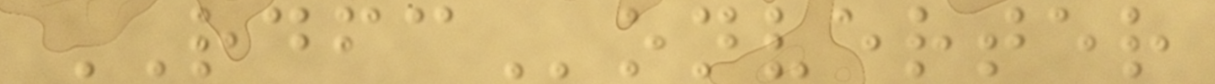RDFConverter
